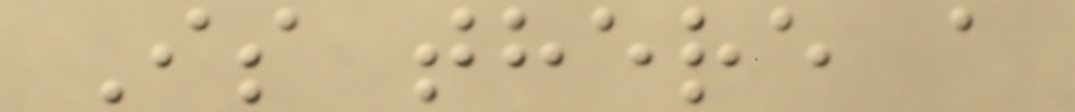Is there a
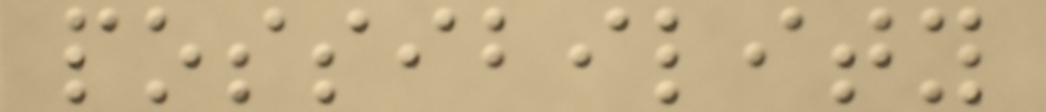possibility
